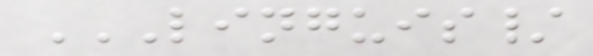LINGUIS/
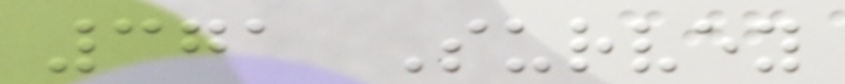371 Survey
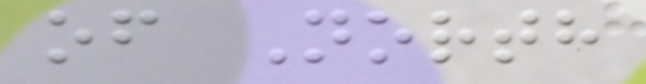of North
